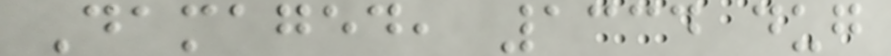Damaged, 1334 dug
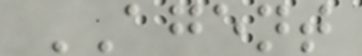AGENT
